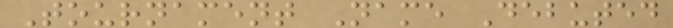Tournament Name Debuted
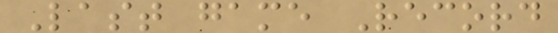Last game Record
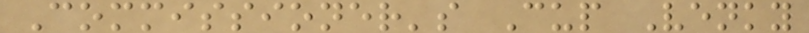Commissioner's Cup Venky
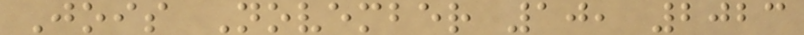Jois November 10, 2023
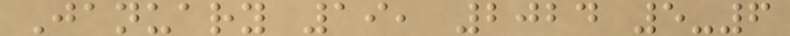January 19, 2024 5-6
